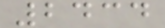2434
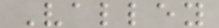Valley
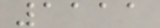1111
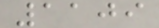1109
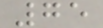75
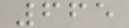665
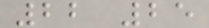22 25
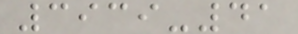3939-41
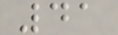41
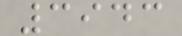3943
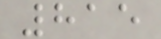815
